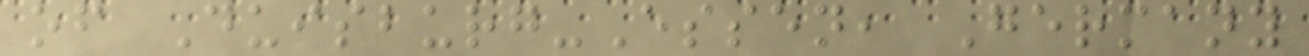of Duisburg-Essen, Germany
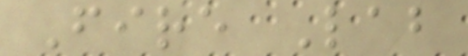Fire Lab
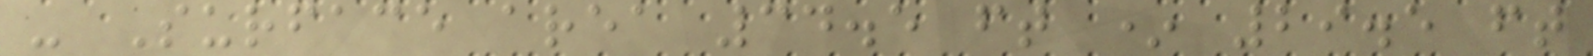- Surface area 34.5 ft * 29.5 ft
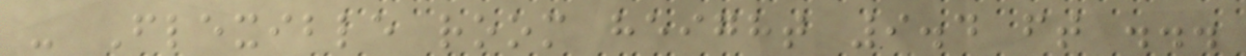- Flexible room height 9.4 ft ...
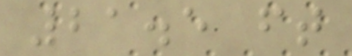21.5 ft
